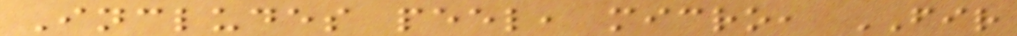Includes peel, micro, FIR
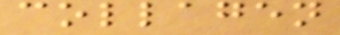collagen
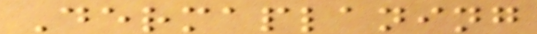Dermaplaning
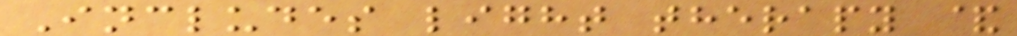Includes light therapy &
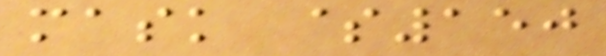mask $150
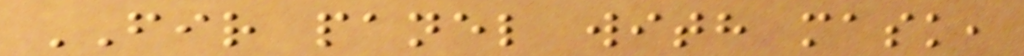FIR panel with mask,
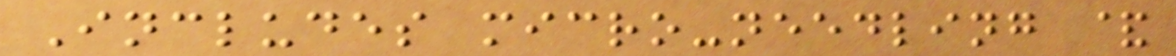Includes micro-needling &
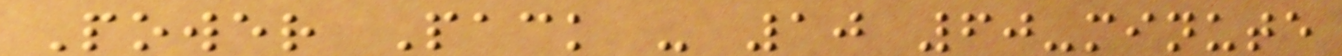Power Pack - 10 60-minute
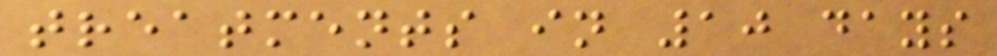treatments in 10 days
